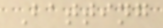Batting
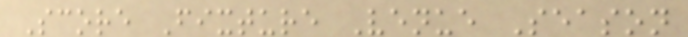Score Fixture Venue Season
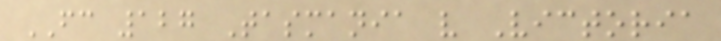FC 127 Tasmania v Victoria
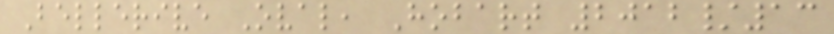Bellerive Oval, Hobart 2012/13
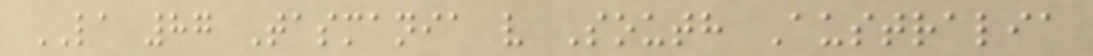LA 87 Tasmania v South Australia
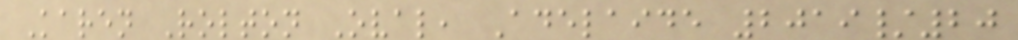Karen Rolton Oval, Adelaide 2019/20
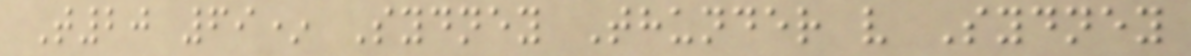T20 69* Sydney Thunder v Sydney
